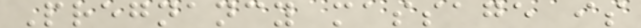Pregnancy massage is
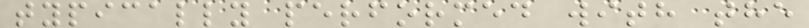typically performed with the
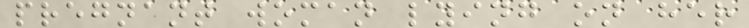pregnant woman lying on her
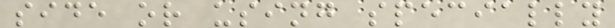side or using specially
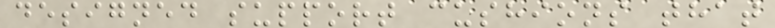designed support cushions that
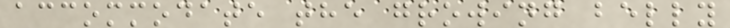accommodate the growing belly
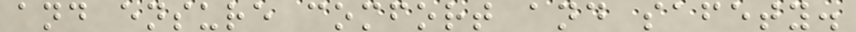and ensure comfort and safety.
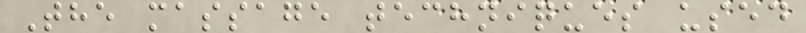The massage techniques used
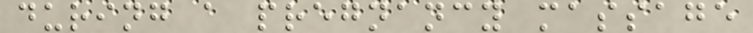during a pregnancy massage
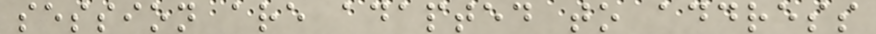session are adapted to address
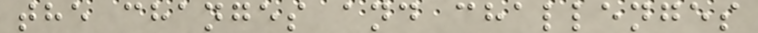the changes and challenges
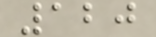120
